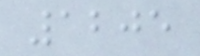1205
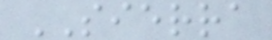SIERRA
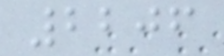2206
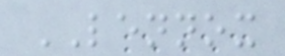LENNOX
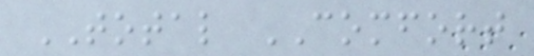TOTAL COMFORT
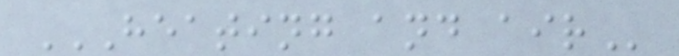HEATING AND AIR
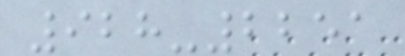928-2251
